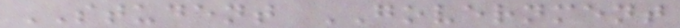STUDENT GOVERNMENT
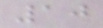10
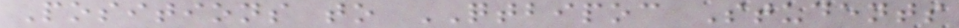Positions to QTBIPOC Students
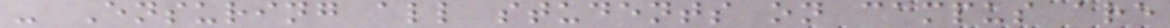- Ensuring all students on campus are
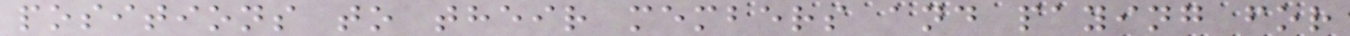positions to their members and paying for
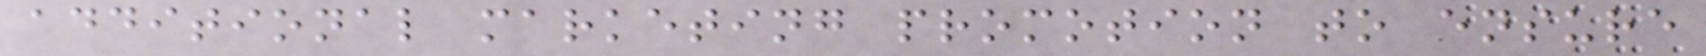additional marketing promotion to ensure
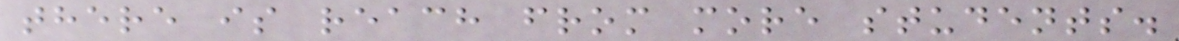there is reach from more students.
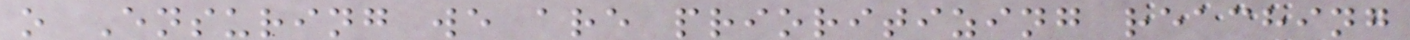o Ensuring we are prioritizing reaching
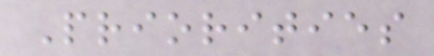Priorities
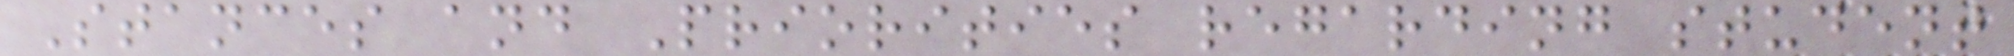Stances and Priorities regarding student
